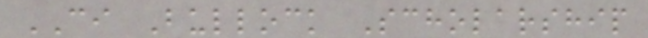CI Bullock Scholarship
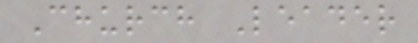Church Leader
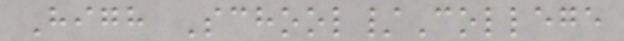High School/College
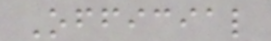Official
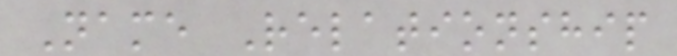Name Relationship
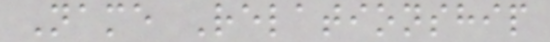Name Relationship
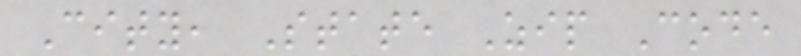City, State Zip Code
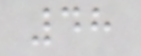48
